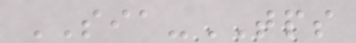SIA-TPS
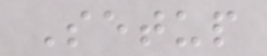Setup
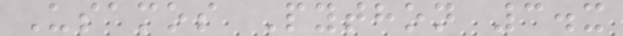Usamos Python 3.x
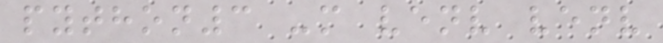python3 -m venv venv
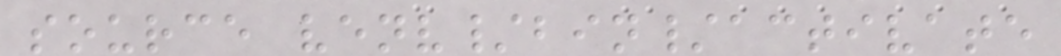source venv/bin/activate
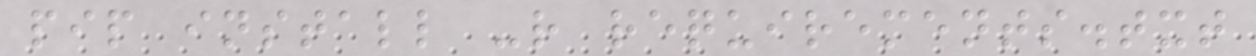pip install -r requirements.txt
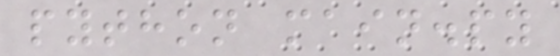python main.py
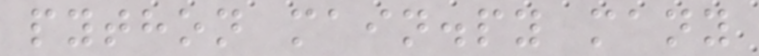python main.py many
